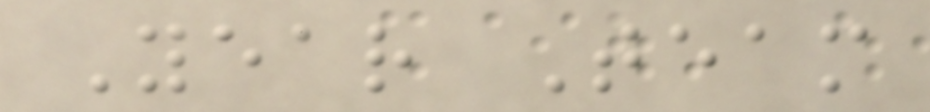Year Team
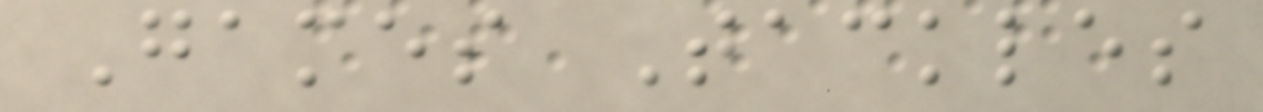Games Tackles
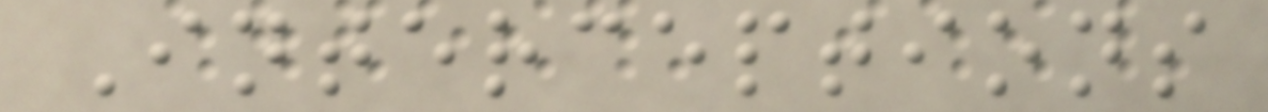Interceptions
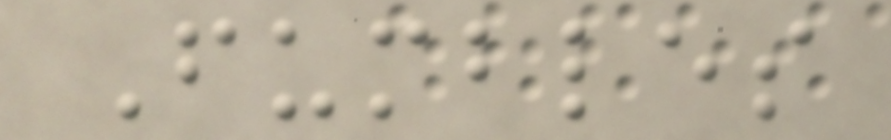Fumbles
